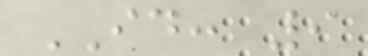ID: 9
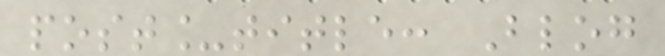post_title: Blog
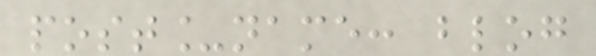post_name: blog
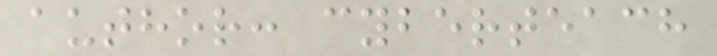author: cyberteach
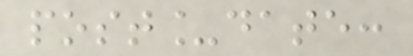post_date:
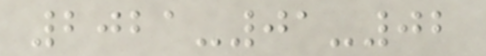2021-01-02
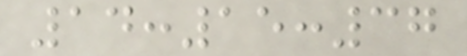14:15:37
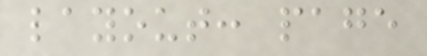layout: page
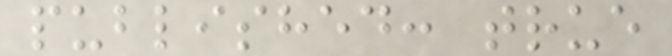published: true
